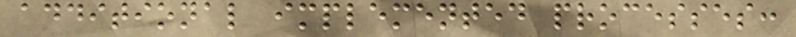additional implemented processes:
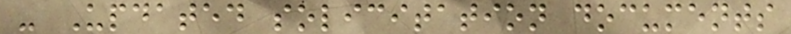- Updated solicitation documents
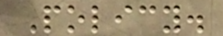Policy.
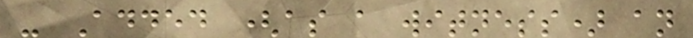- Added (as a witness) an
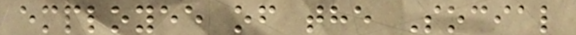employee of the Social
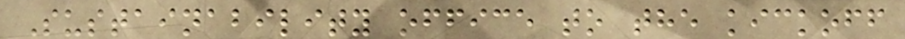Sustainability office to the kickoff
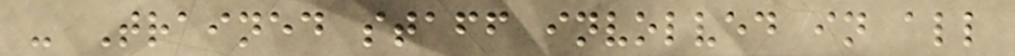- Trained staff involved in all
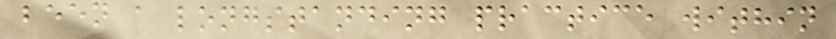been a longstanding practice within
